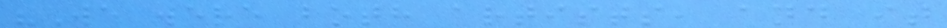"We were both artists, and it
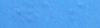was
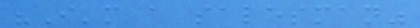"I'm a salesman"
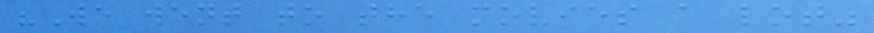"We went to the movies a lot"
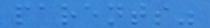parents"
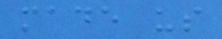made us
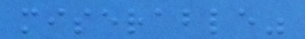miserable"
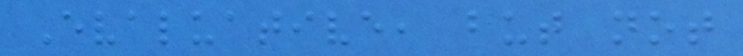Evaluative, but not
